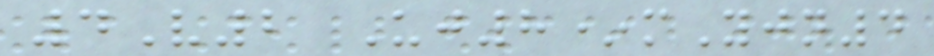4V2 Uj8*mYjn4
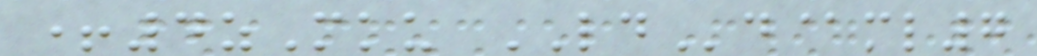+4zMku LDd@ml7
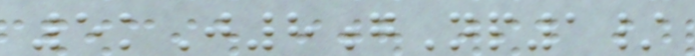5kJ8gNp1/
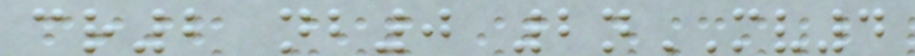cr2 nb0 2nMV4
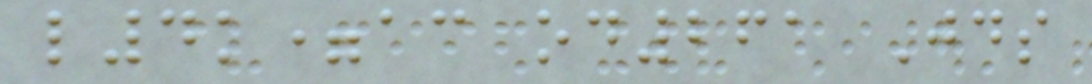l4k=ac od261 Jds
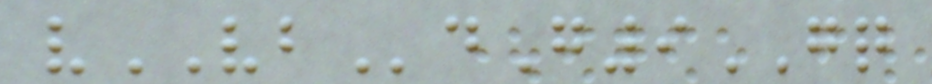vVBdG9GQ
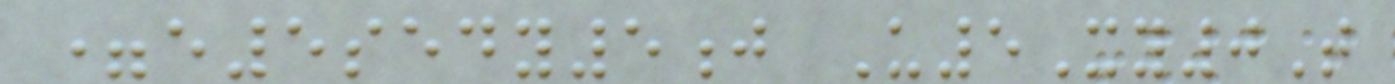=e5sedy5j U5Xy0T
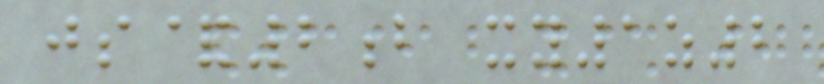js&2b xy1z2
